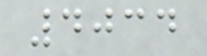4034
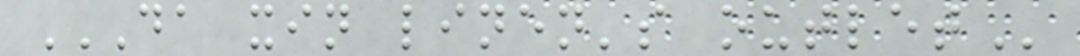DA XIN LINEN'S OUTLET
